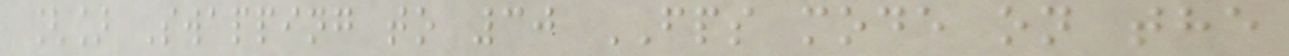[] Swapping to 30 FPS mode on the
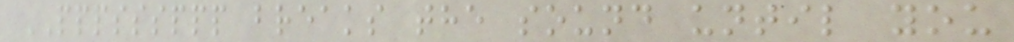PPPSSSPPP breaks the sound until you
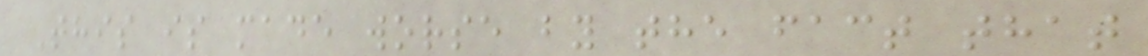This is made worse by the fact that
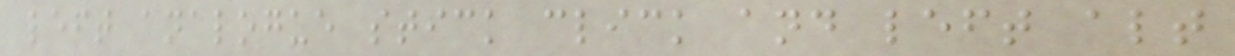left analogue stick click and left alt
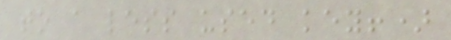to a less used key!)
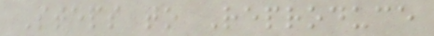Steps to Reproduce
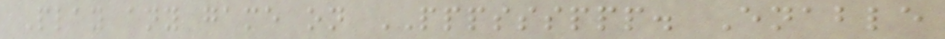Play any game on PPPSSSPPP. Enable
